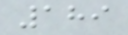189
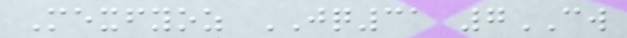Mexfyoz JQ31 7CW
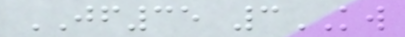JF35 3KW
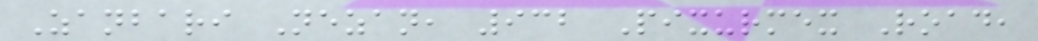Zanbari Nezan, 932 Pixurmex Road,
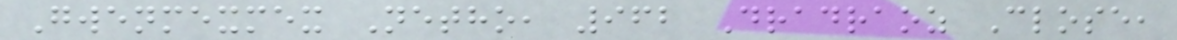Gwenmexmex Netho, 962 Dradraoz Close,
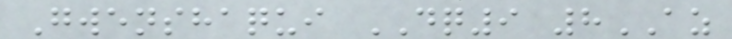Gwenshaqui DQ9 8AZ
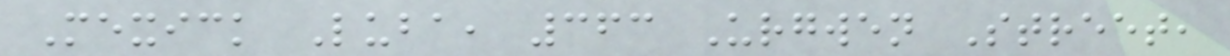Mexick Luba, 363 Urgwen Street,
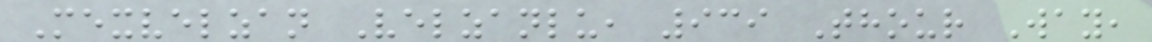Mexvelzan Velzanlu, 939 Thour Way,
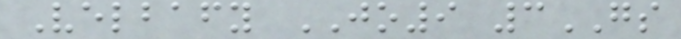Velbafy JO9 3GS
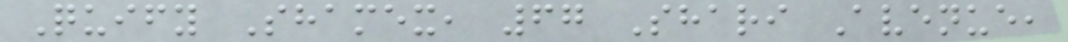Quify Shamex, 67 Shari Avenue,
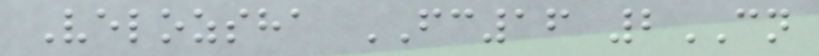Velozsha FC16 2CN
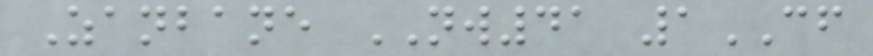Zanbane NW41 1CF
